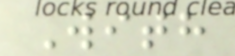With
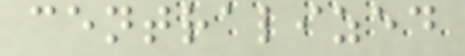centralized
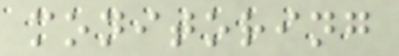monitoring
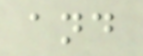and
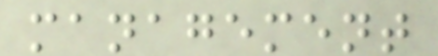management
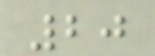20
